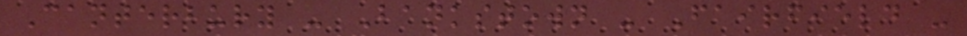Canterbury - Bankstown - Fairfield -
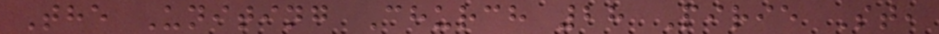The Uniting Church 28 Pirie St,
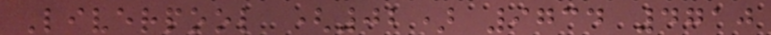Liverpool (02) 9734 4710
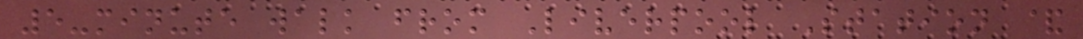5-minute walk from Liverpool Station &
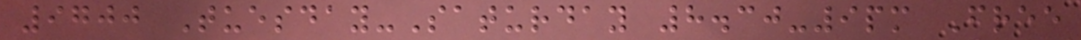9700 Tuesday-Saturday 8.30-9pm Free
